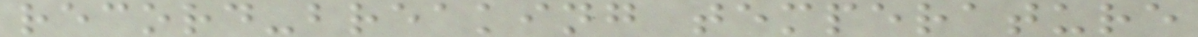record-breaking temperature
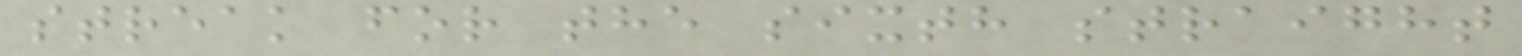streak for the sixth straight
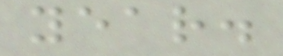year.
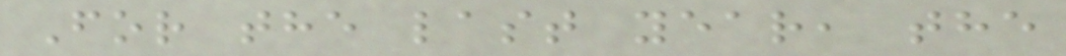For the last year, the
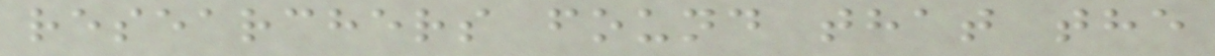researchers found that the
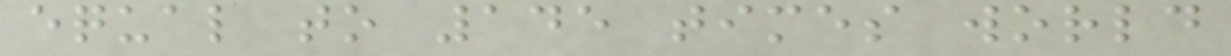equal to 145 times world
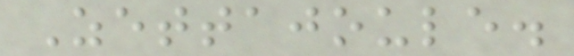Zettajoule.
